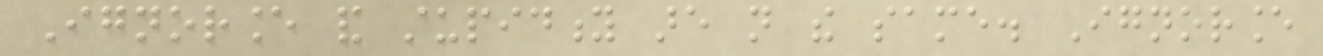Ignorance and stupidity are not the same. Ignorance
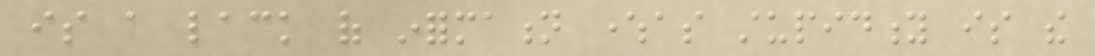is a lack of information whereas stupidity is the
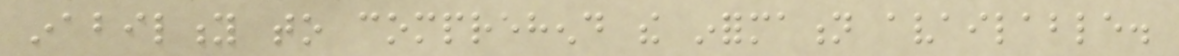inability to comprehend the information available.
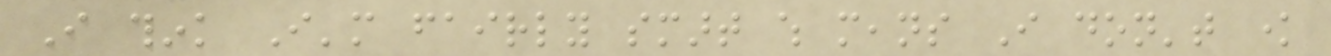I think I'm fairly smart which means I don't know
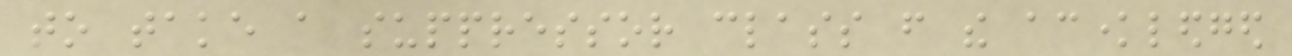to take a suppressor class from the acknowledged
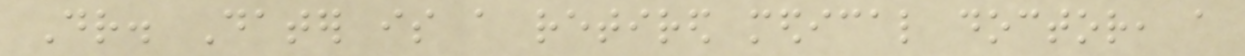Dr. Dater is a retired medical doctor, a
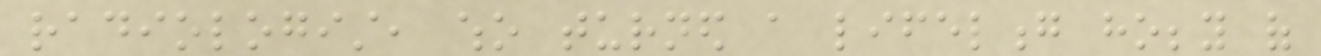radiologist, who turned a lifelong hobby of
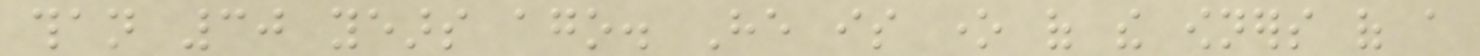than 30 years ago. He is one of the owners of a
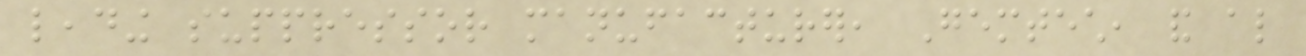leading suppressor manufacturer, Gemtech, and also
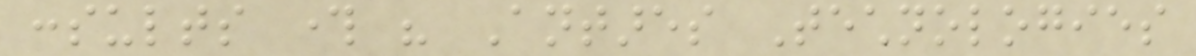consults through his Antares Technologies
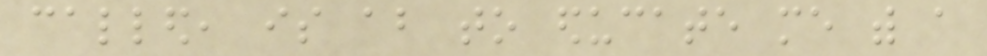called, is about to educate me with a
